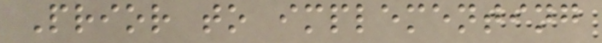Prior to implementing
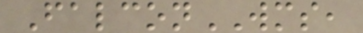FalconWMS,
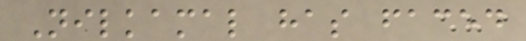Nilkamal has faced
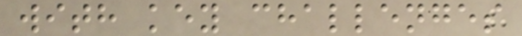with key challenges
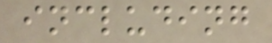including
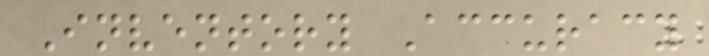Inventory Accuracy
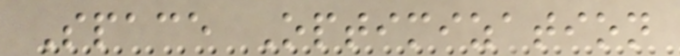Space Optimization
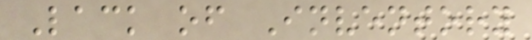Lack of Inventory
